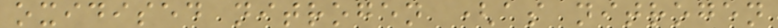oxidised nitrogen (as nitrogen
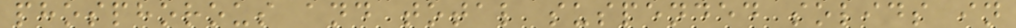phosphorous and total suspended solids in
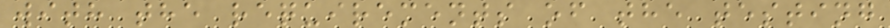with the requirements of the testing
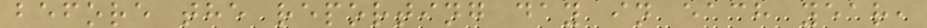before the reporting day in each year,
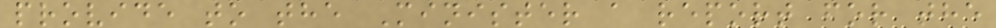provide to the Minister a report for the
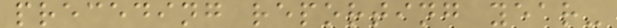preceding reporting year-
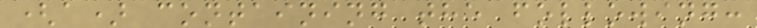(a) containing the following:
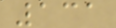131
